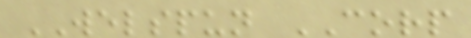WELSPUN CORP
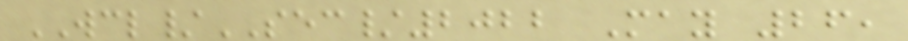WCL/SEC/2022 May 26,
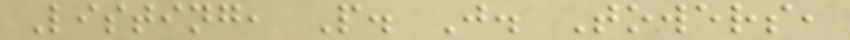Listing, P. J. Towers,
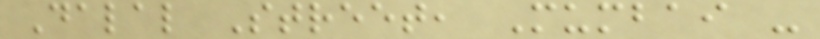Dalal Street, Mumbai -
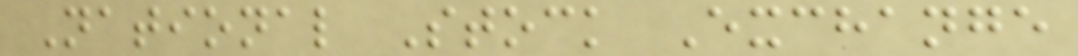National Stock Exchange
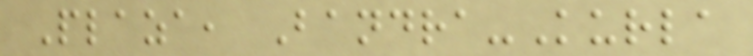Plaza, Bandra-Kurla
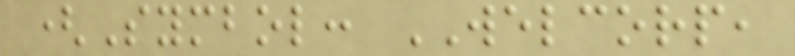(Symbol: WELCORP,
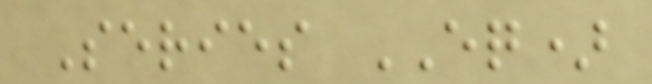Series EQ)
